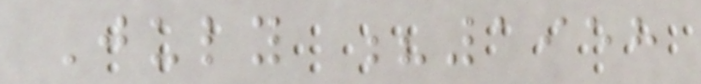July ?1958
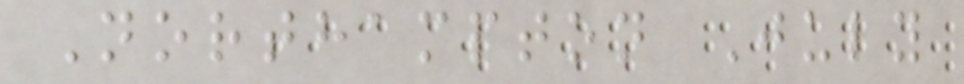Northampton July
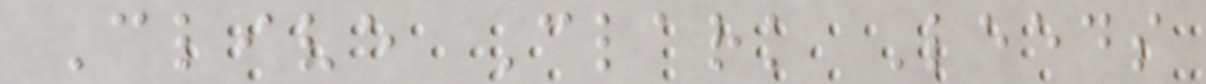Clive Clark Leeds
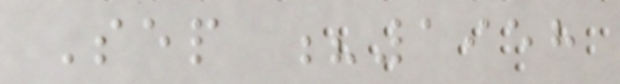Sep ?1958
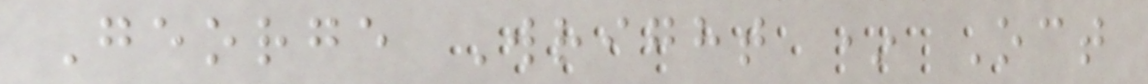George Wright * Oct
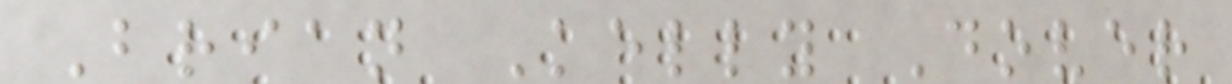Brian Kelly Dover
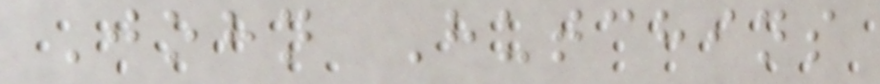John Hutchins
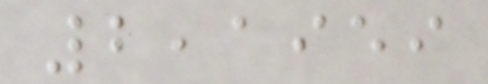2,1959
